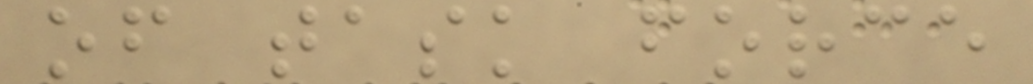of task force
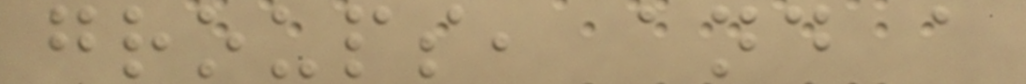groups, and a
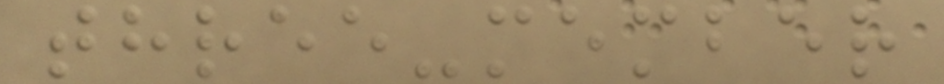three-member
